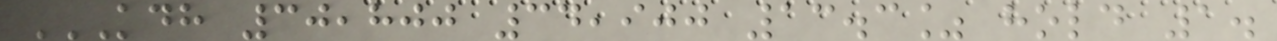KDH 30,800 34,900 13.3% HOLD 1.
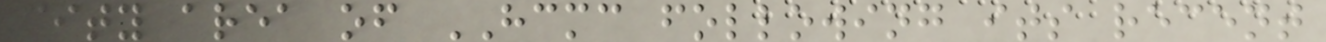city area of HCMC following its recent
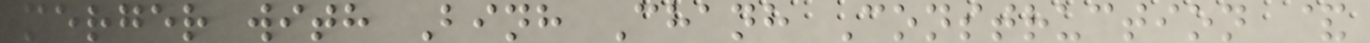merger with Binh Chanh Construction &
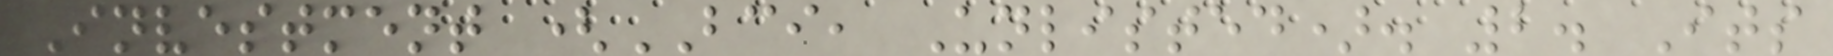Investment (BCI, Unlisted). 2. Its
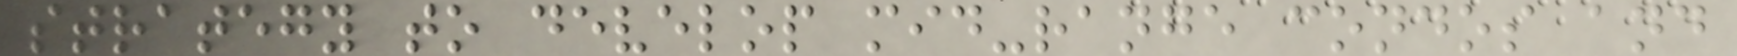strategy to develop mid-range condos and
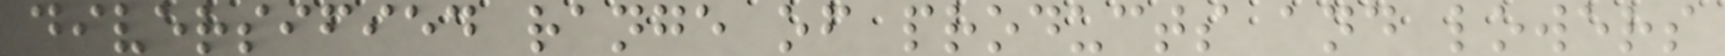diversified range of products and lowers
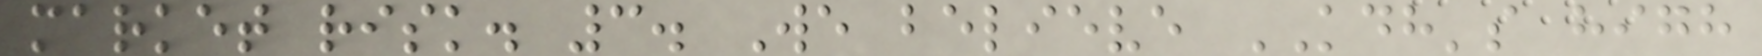market risk. 3. We believe KDH's high
